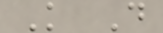K D
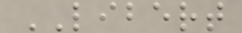LIBERT
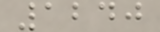1240
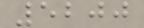5200
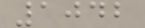1042
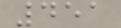451
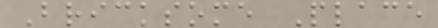Bricksome Place
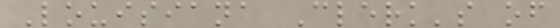Louisiana Clerk's of
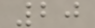20
